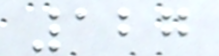127
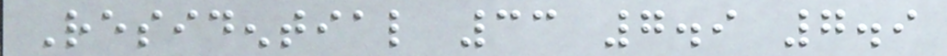Residential 33 7.9 7.9
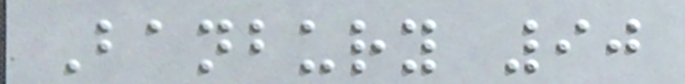Banbury 90
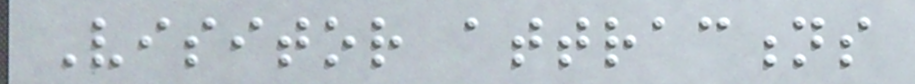Visitor attractions
